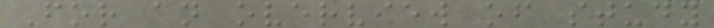For an overview of study
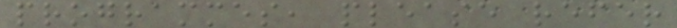programmes, please refer
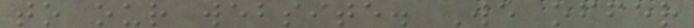to our website. We offer
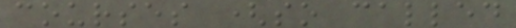courses (so called
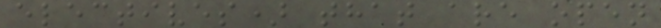electives) that are open
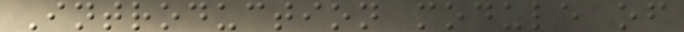Introduction module of
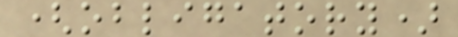(obligatory)
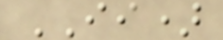II)
